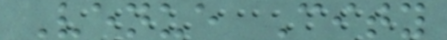Venue City
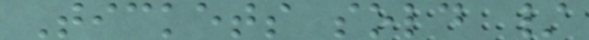Tickets sold /
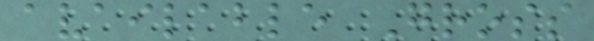available Gross
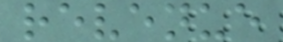revenue
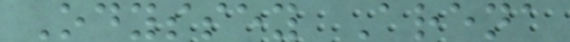Odyssey Arena
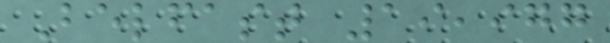Belfast 19,977
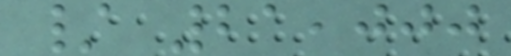/ 21,000
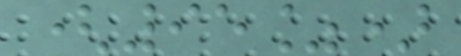(95%)
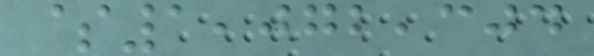$1,072,304
